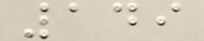149
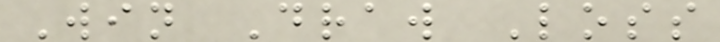Win Draw Loss
